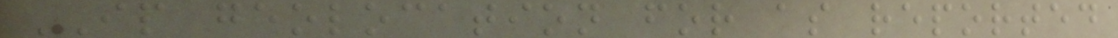IP geolocation for as reported
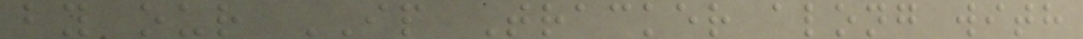by our IP Tracker along with
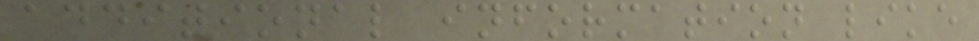additional information like
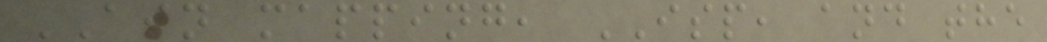ASN mapping, ISP, and the
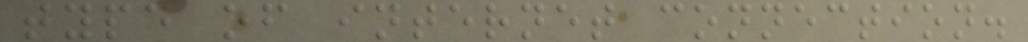type of internet connection.
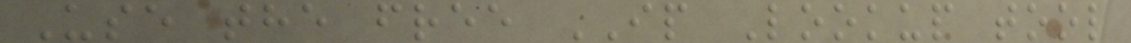Use the free IP Lookup tool
